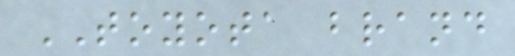TOYOTA brand
